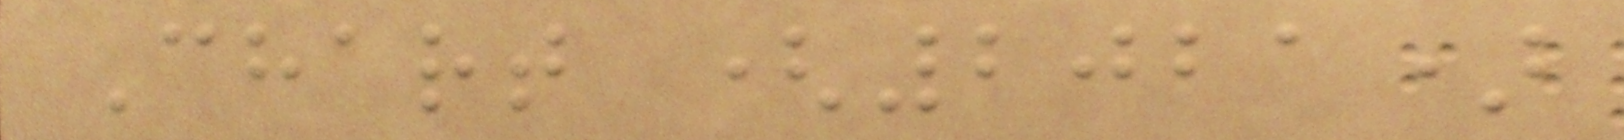Chart (2021)
